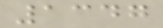1347
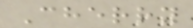Cherry
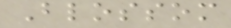Blossom
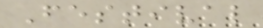Festival
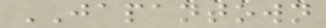JAPANTOWN
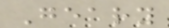Geary
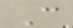C
